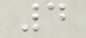4
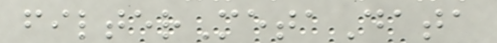filterMetaData
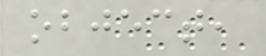object,
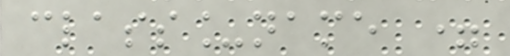class_name =
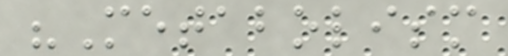"Metabolism
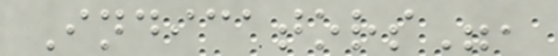Indicators",
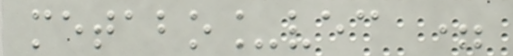metabo_vec =
